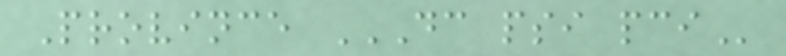Province DC PSI PCI
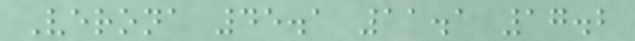Verona 45.1 11.1 17.2
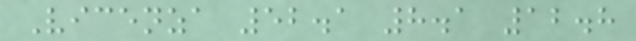Vicenza 52.1 8.1 12.8
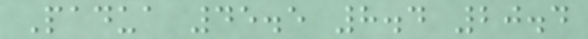Padua 45.5 8.4 20.4
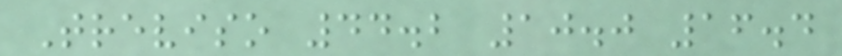Treviso 44.2 10.0 16.4
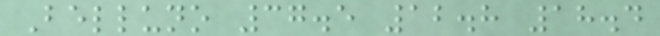Belluno 37.5 12.8 18.4
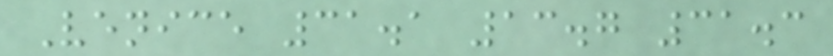Venice 31.1 13.7 31.3
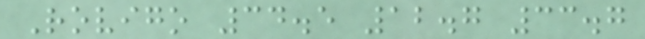Rovigo 34.5 12.7 33.7
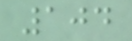104
